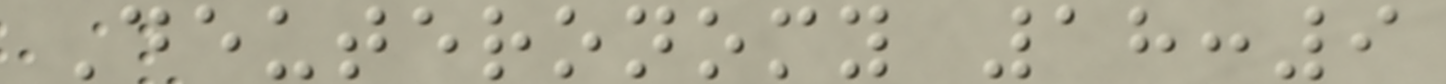Deuteronomy 18:9
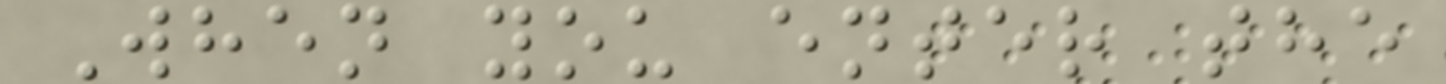When you enter the
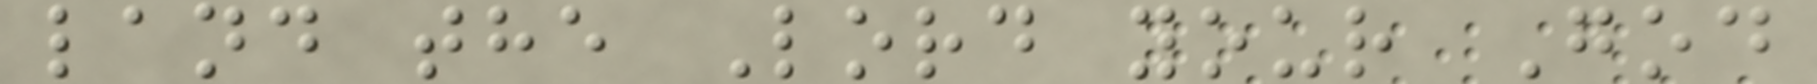land the Lord your God
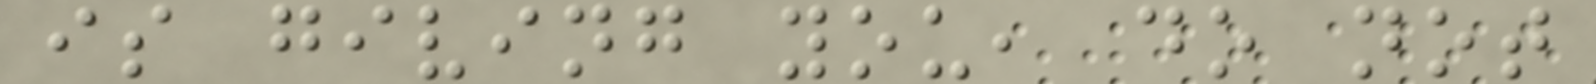is giving you, do not
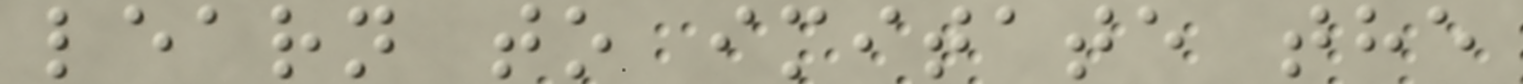learn to imitate the
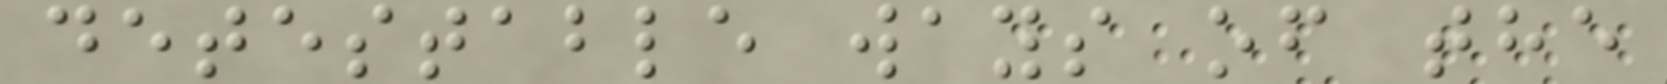detestable ways of the
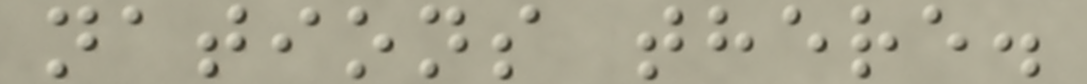nations there.
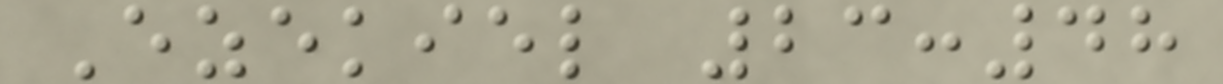Ezekiel 23:48
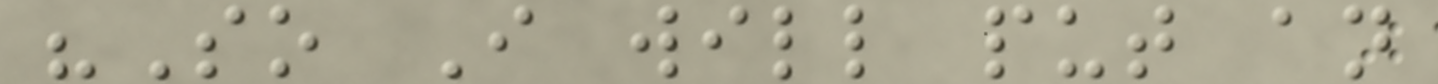"So I will put an
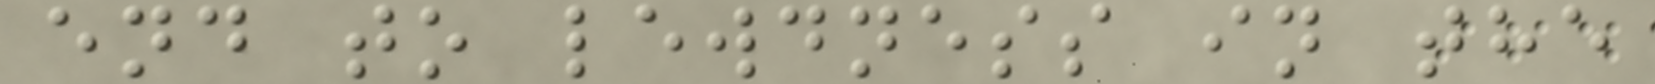end to lewdness in the
